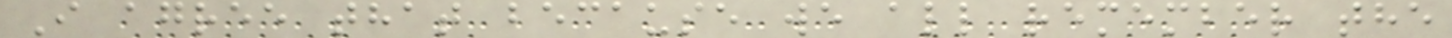I agree that because we all remember the
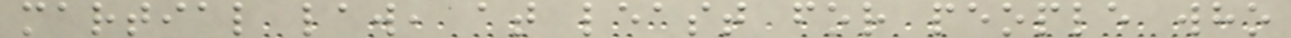martial law, at least for people who
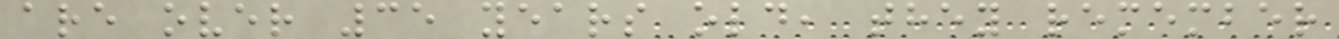are over 35 years old, they remember
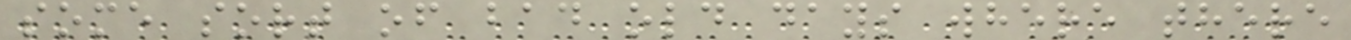some sort of bad old days where there
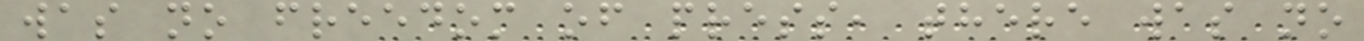was no freedom of press, there was no
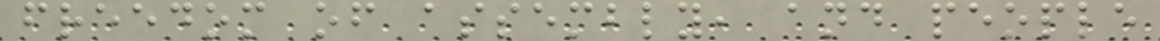freedom of assembly, and people
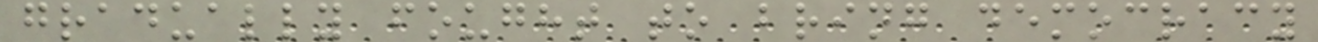gradually fought to bring democracy
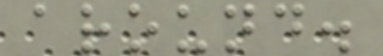around.
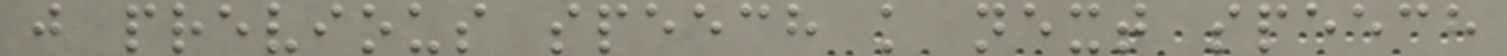j previous speech k next speech
